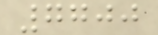7700
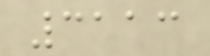3113
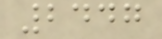2447
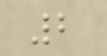2
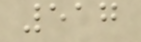517
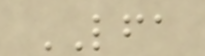LFA
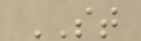ST
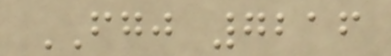FGJ 7216
